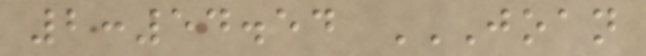2:54.54 JOAN
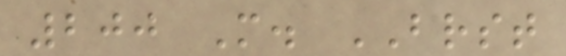200 M. BRST
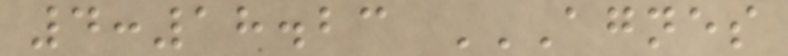4:18.23 AGNES
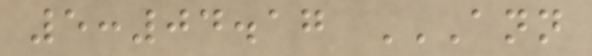5:04.17 ANN
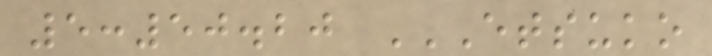5:50.20 ETSUKO
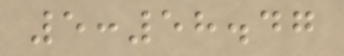5:58.47
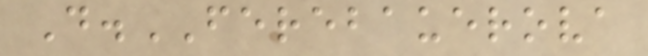D.FEREBAUEROVA
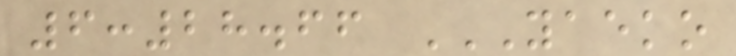6:28.66 YAEKO
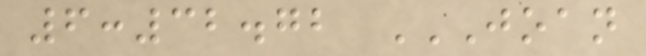6:32.72 JOAN
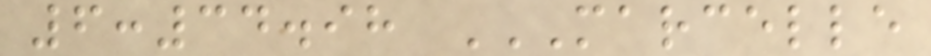6:34.98 MARCELLE
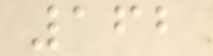162
